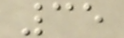35
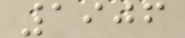1906
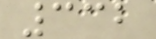332
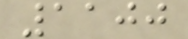1100
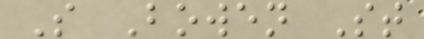S Bowen St
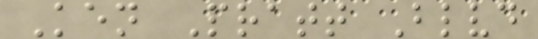Ken Pratt Blvd
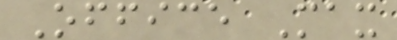Office Max
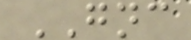GNC
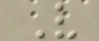V
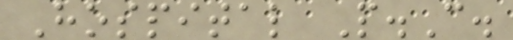Hospital P.C.
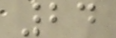24
